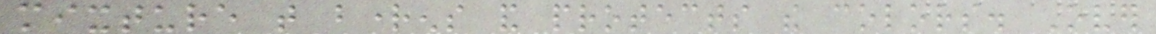mixture that brightens and protects the colors. Over
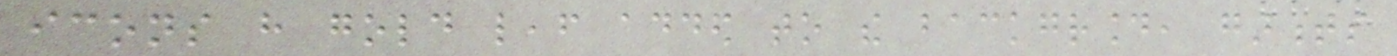icons have gold leaf added to the background, garments
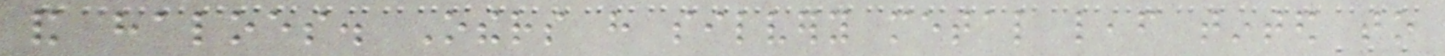and haloes. Others have silvery metal leaf tinted to
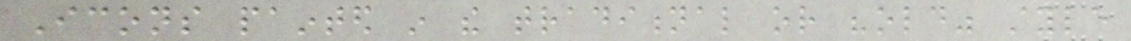Icons painted in the traditional or "old" style
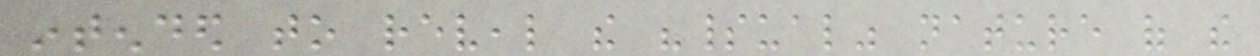intended to reveal the "spiritual" nature of the
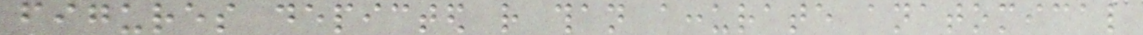figures depicted rather than accurate anatomical
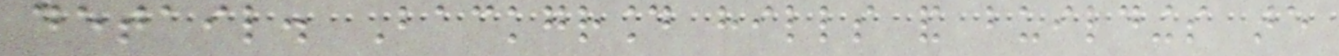detail. Background hills and buildings are
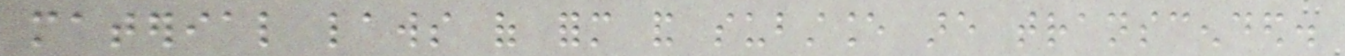material laws of form and substance are transcended.
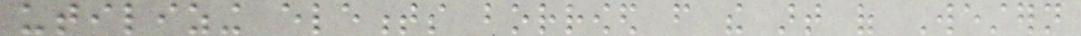utilizing elements borrowed from the art of Western
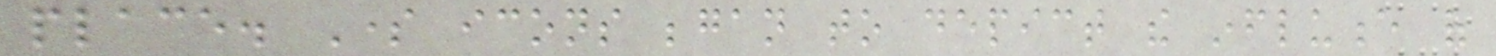place. Some icons began to depict the influence of
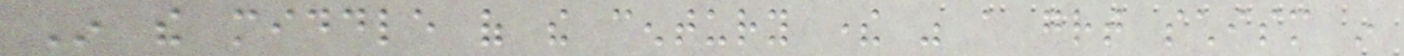In the middle of the century there was a great schism in
